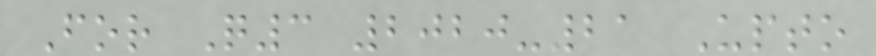For Q3 2020-21 Upto
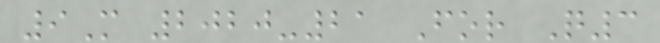9M 2020-21 For Q3
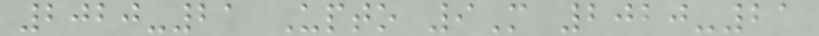2020-21 Upto 9M 2020-21
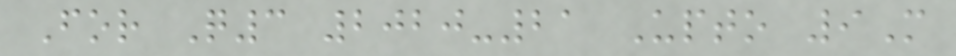For Q3 2020-21 Upto 9M
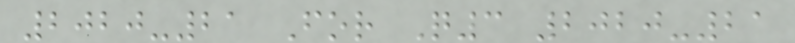2020-21 For Q3 2020-21
